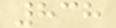838
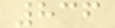836
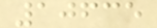10635
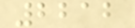2212
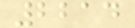2214
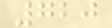720
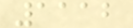1112
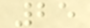25
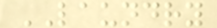LAUNDRY
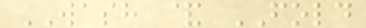WASH & FOLD
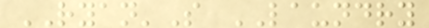RYAN'S LAUNDRY
